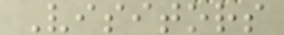Visitors
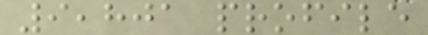9,801 profile
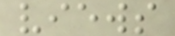views
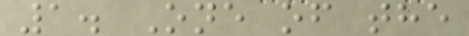1. One of the
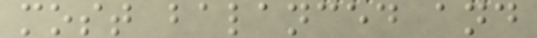most balanced and
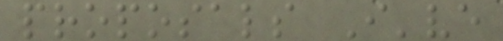proposals I've
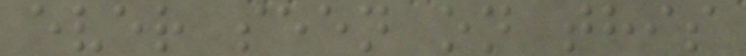ever seen on this
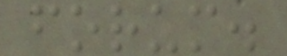forum.
